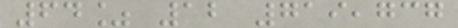64% 12 719,737
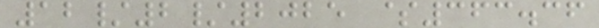12/2/2025 $363.36
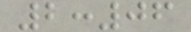2:06
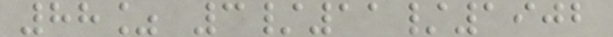88% 3/11/1902
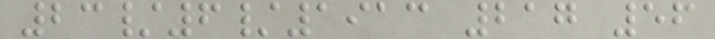23/6/1913 217 56
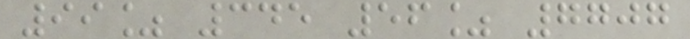99% 345 56% 7707
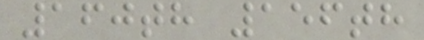160th 156th
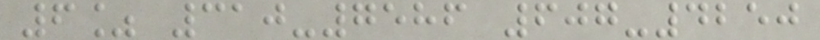6% 310-7586 607-4250
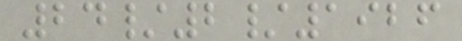24/2/1926
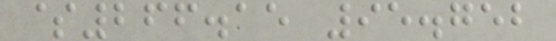$266.15 95.752
